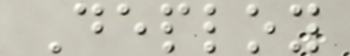Deploy
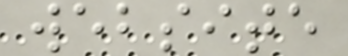website
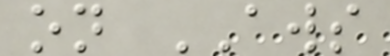on AWS
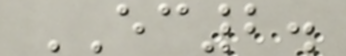EC2.
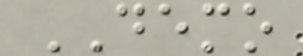DEMO
